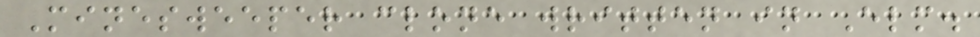Minesweeper clone written in Elm.
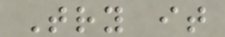Try it
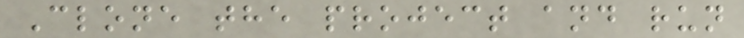Clone the project and run
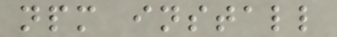npm install
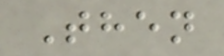Then
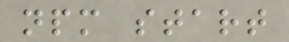npm start
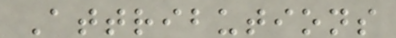Attributions
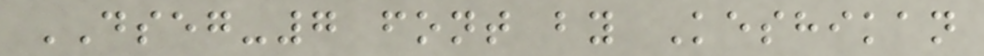DSEG-7 font by Keshikan
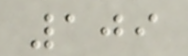109
